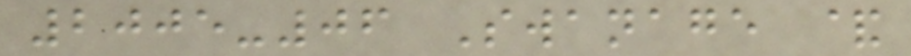2005-06 Swanage &
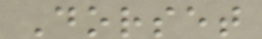Dorset
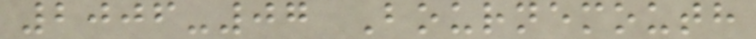2006-07 Bournemouth
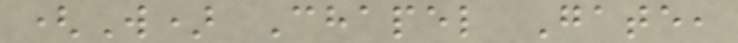(W) Chapel Gate,
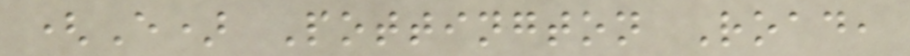(E) Pottington Road,
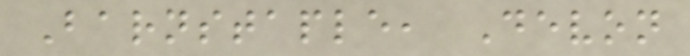Barnstaple, Devon
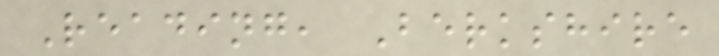Reading, Berkshire
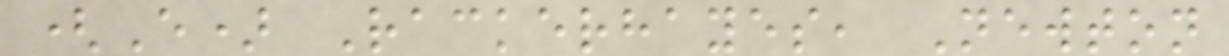(E) Rackerhayes, Newton
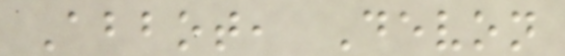Abbot, Devon
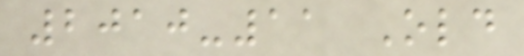2010-11 Old
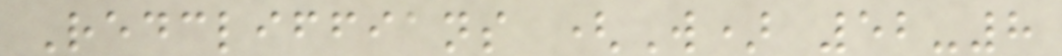Redcliffians (W) 52-8
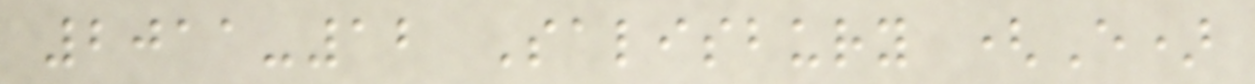2011-12 Salisbury (E)
